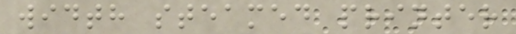width steamed printer
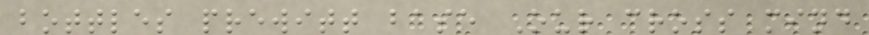bottles prewitt base Our cross mind
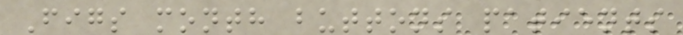Figs month buttons patients
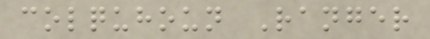colquhoun Ranger
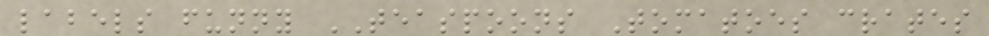labels funny TEASPOONS Tomatoes crates
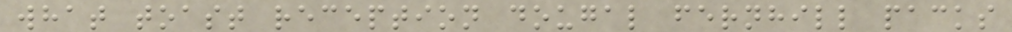what toast reception dougal fernhill packs
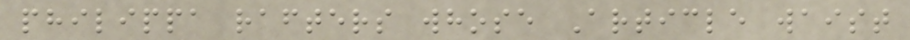philippa rafters whose Article waist
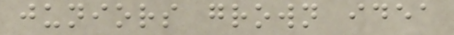juniors grown idea
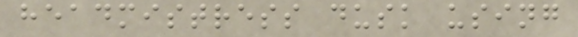headmistress dusk using
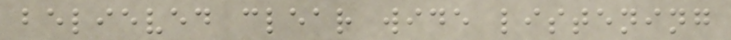believed clear wide listening
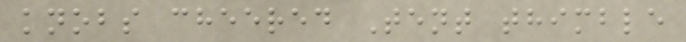knobs cheered Tent thimble
